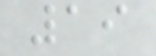19
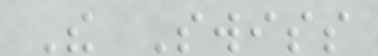The Swiss
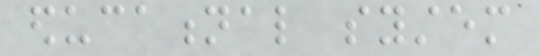educational system
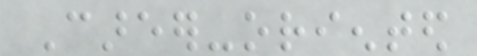Career-oriented
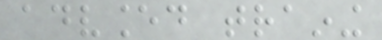advanced training
